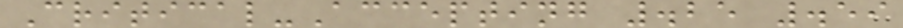Critical-Accepting .25 .59
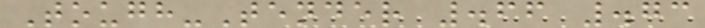Tough-Tender .66 .73
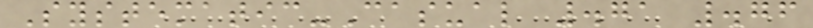Systematic-Casual .71 .76
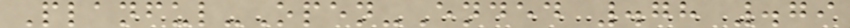Planful-Open-Ended .78 .79
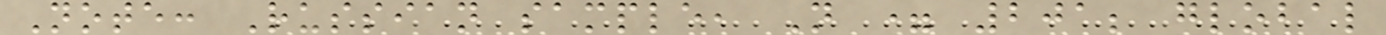Note: Russian sample, N = 201; global
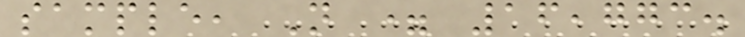sample, N = 16,773.
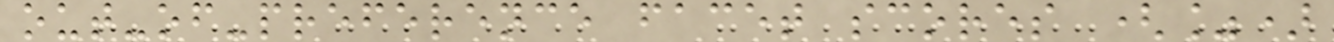out-of-preference facet scores (%)
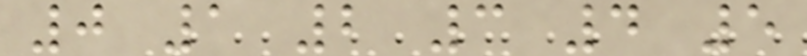0 1 2 3 4 5
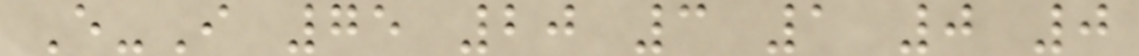E-I 75 20 3 1 0 0
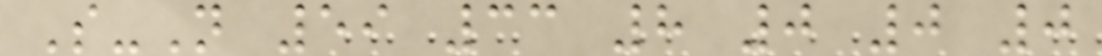S-N 59 33 8 0 0 0
